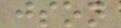json
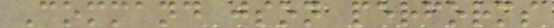Command json performs
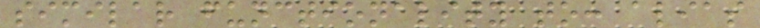similar functionality to: alias
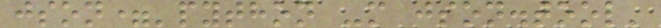json='python -m json.tool'
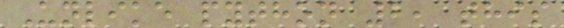Unlike python 2, this
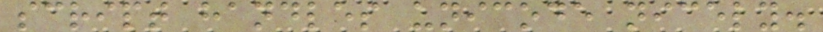script handles unicode nicely.
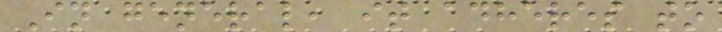In general, it adheres to
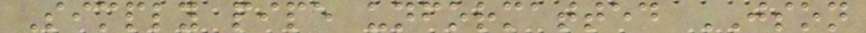Simply pipe unformatted JSON
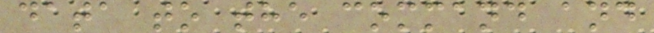data to the command and
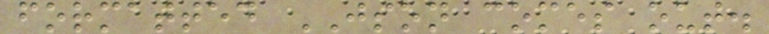formatted JSON comes out.
